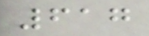617
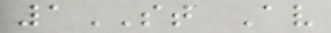1ST Av
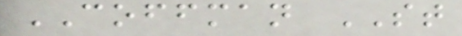COFFMAN ST
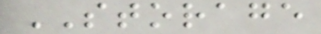STORAGE
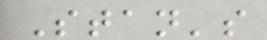Stan's
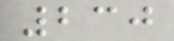230
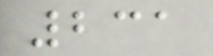231
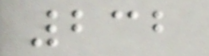232
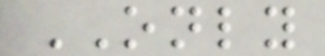ONLY
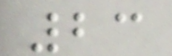23
